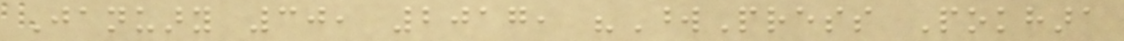January 30, 2017, "WordPress Pokhara
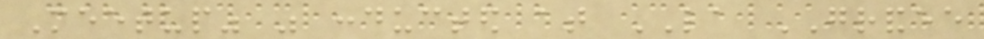Meetup" was conducted at LA GRANDEE
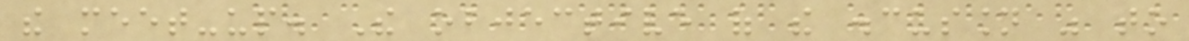the meet-up. The objective of the discussion was to
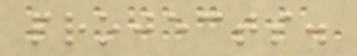projects.
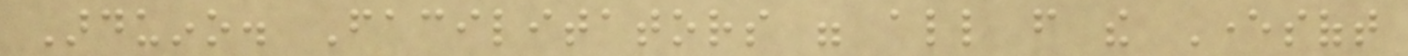Arduino. Facilitators were all from the Eversoft
